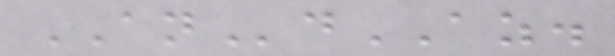ANdAZ.
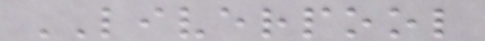LIVERPOOL
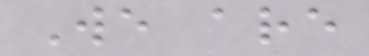We are
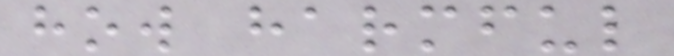how harmful
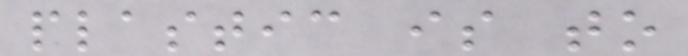plastic is to
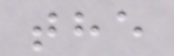the
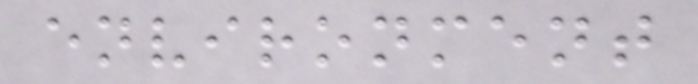environment
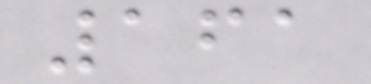161
